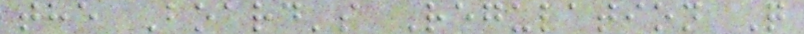the Board's Regulation Q
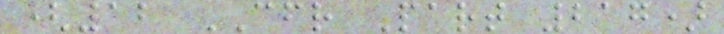(12 CFR Part 217)
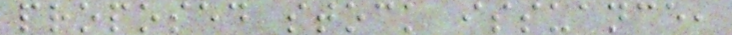proposed stock issuance,
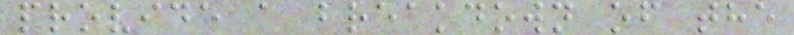provide a breakdown of the
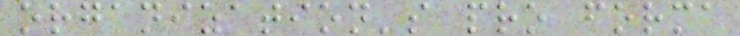organization's pro forma
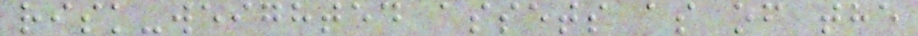risk-weighted assets as of the
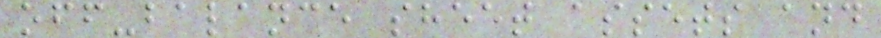off-balance sheet assets and
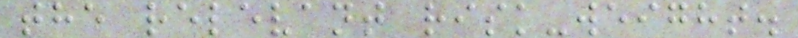the relevant risk-weight.
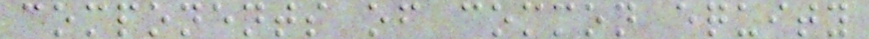components of common equity
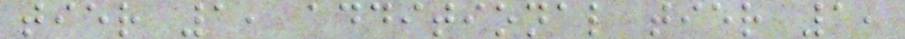tier 1, additional tier 1,
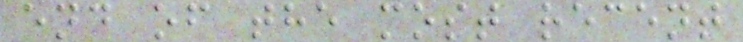end of the most recent
